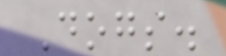Dogs.
